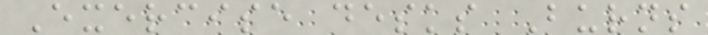Exercise desks Burns
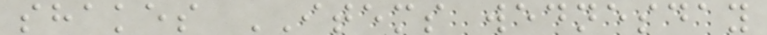shakes ITEMS wednesday
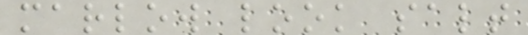marlow look salt
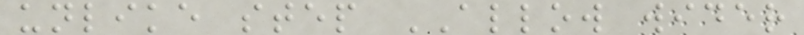unlike step ALLOW wider
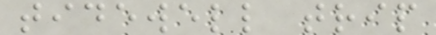tidewell trip
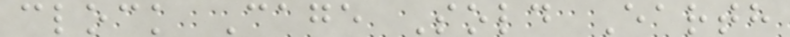clock Cage Sold Earth
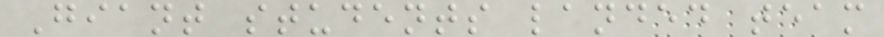Giant students landed team
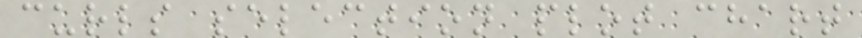curls selection plot chart
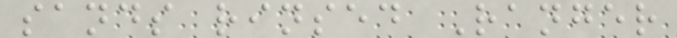sands rinsed Ranger
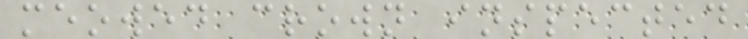meowed crown inspected
